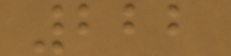222
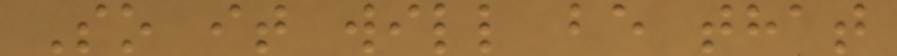So it will be that
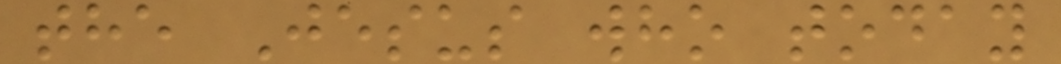the Jesus who today
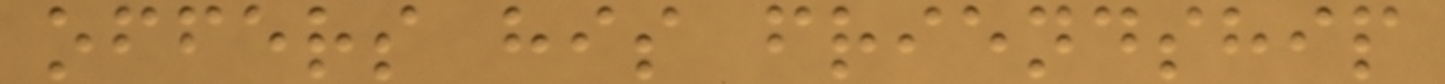offers his friendship
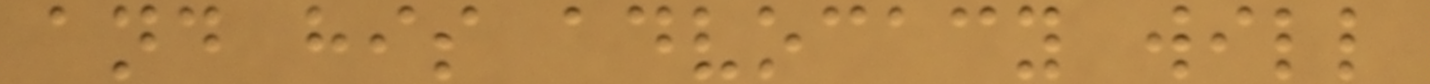and his advocacy will
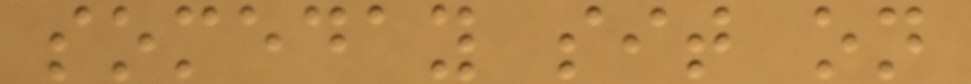someday sit on
